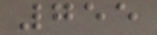755
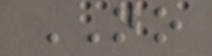NO
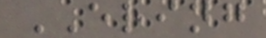ERING
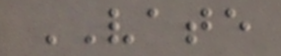VATE
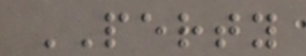PERTY
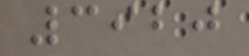3920
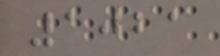1021
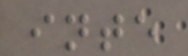inte
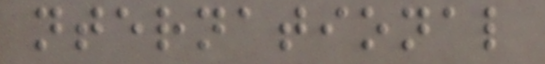nternational
